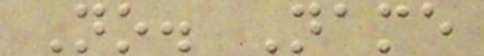No. Name
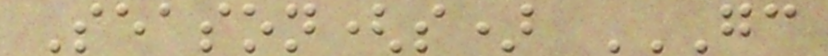Season(s) GC
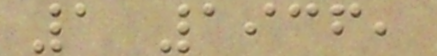1 1936,
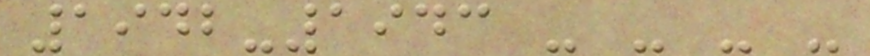1942-1943 - - - -
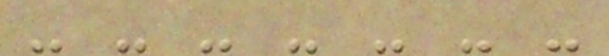- - - - - - -
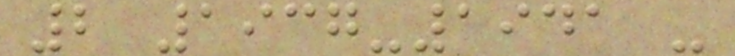2 1937-1941 -
